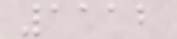1112
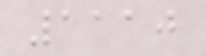1110
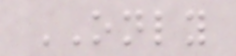ONLY
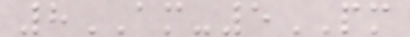8AM-5PM
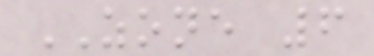ZONE 6
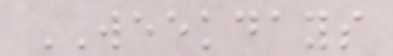WEEKDAYS
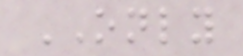ONLY
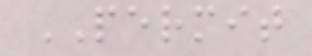PERMIT
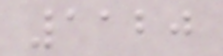1120
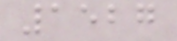1527
